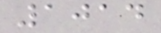1014
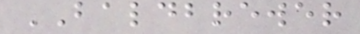BALDBREWER
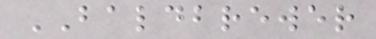BALDBREWER
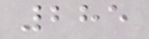285
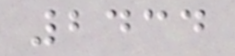2434
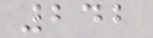242
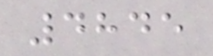4845
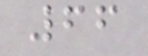66
